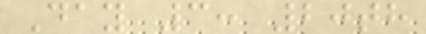Day 3: 20th
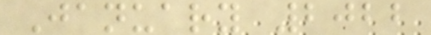January 2022
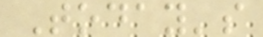Today's
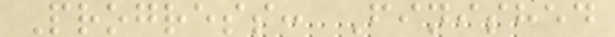Progress: Finished
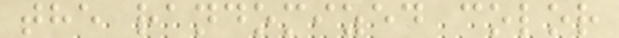the randomized color
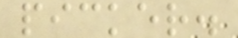picker.
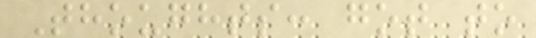Thoughts: got to
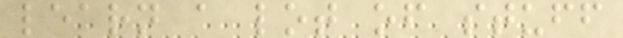learn a lot of stuff
